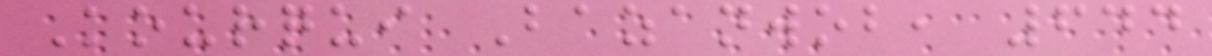Kourqui Bazanwob, 644
